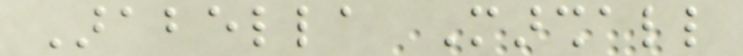Arabella Marshall
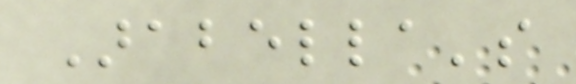Arabella's
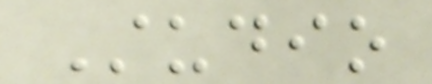Studio
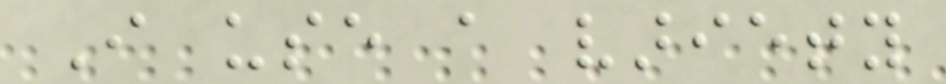I use a variety
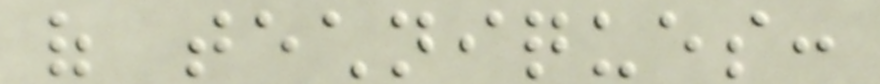of techniques:
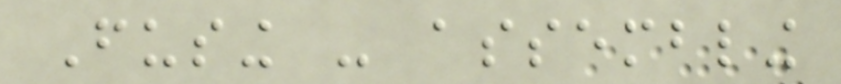Fusing - assembling
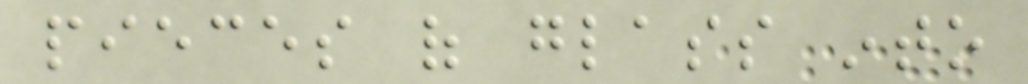pieces of glass into
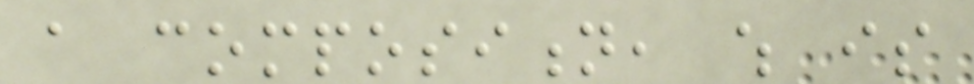a composition, which is
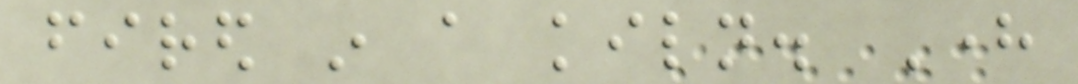fired in a kiln. Here
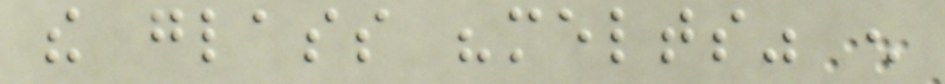the glass "melts" enough
